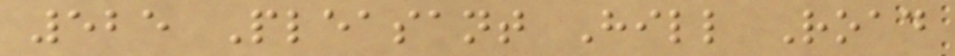525 Pleasant Hill Road
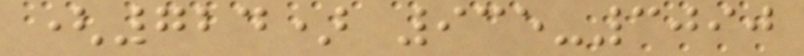(724) 935-3090
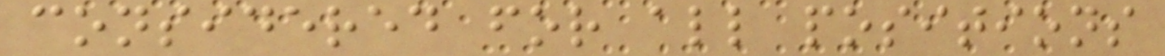considered for all positions
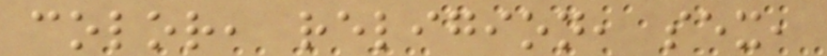color, religion, sex,
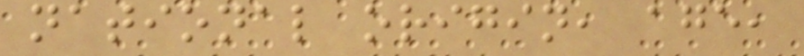national origin, age,
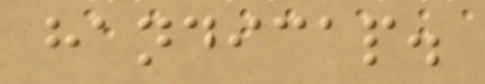handicap.
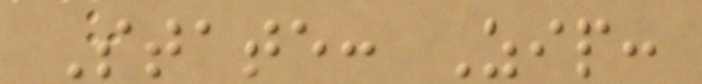State: Zip:
